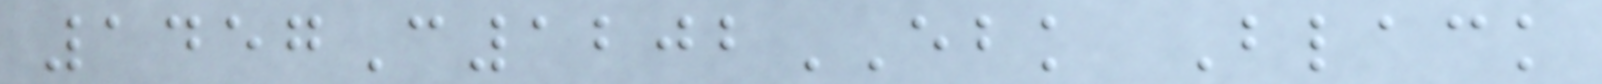1457C1202EBK Black
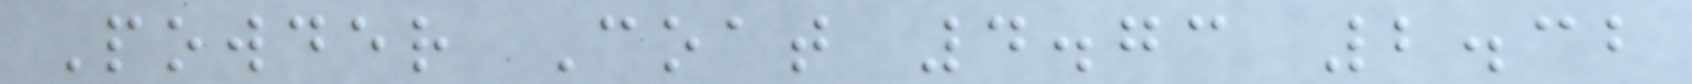Powder Coat 4.73 2.32
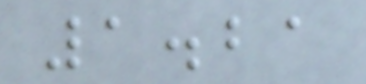1.21
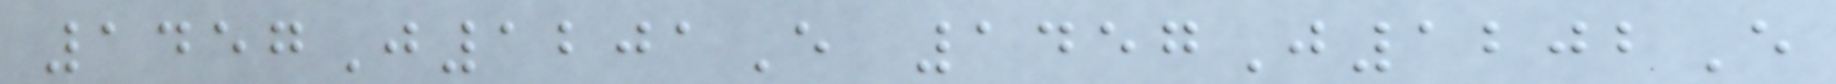1457J1201E 1457J1202E
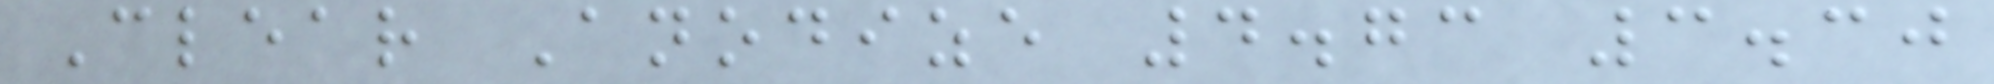Clear Anodize 4.73 3.30
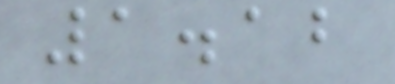1.12
